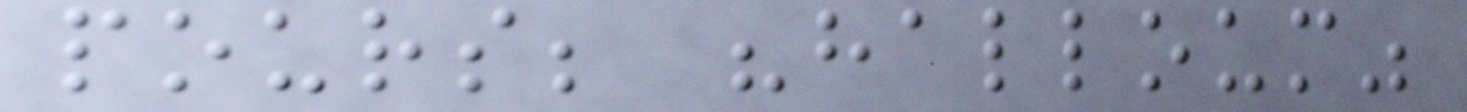pours; "halloum"
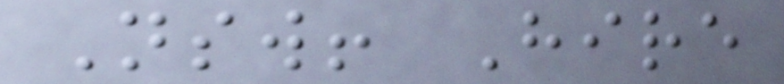Nsw! Hire
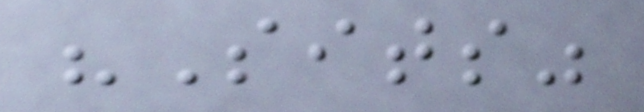"Sits"
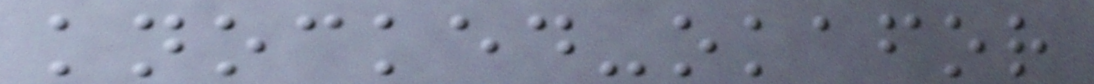knocked-okafor
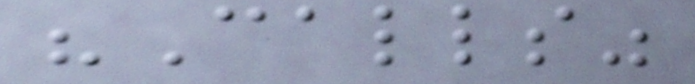"Calls"
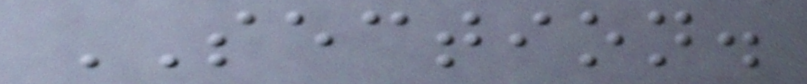SECTION.
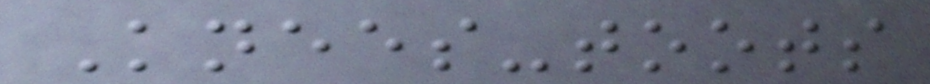Knees-toots
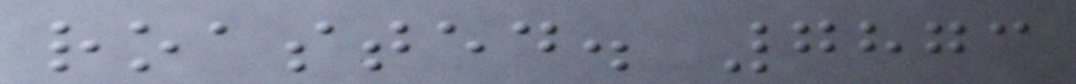roasted. 7873
